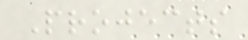Projects
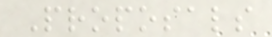Proposals
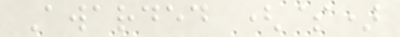Awarded ($)
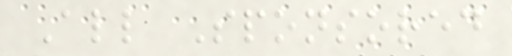All Sponsored
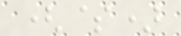($)
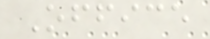Office
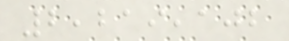2,219,102
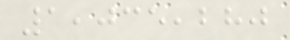1,035,280
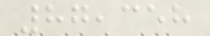87,358
